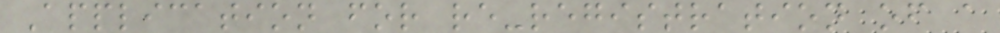Application for re-registration of a
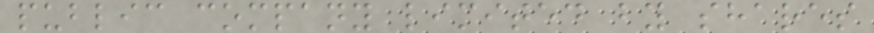public company limited by shares
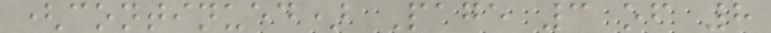(continued) Page 3 of 8
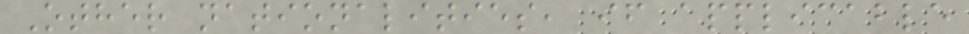Other nationalities, if applicable
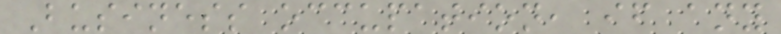Business occupation, if any
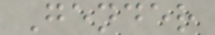Gender
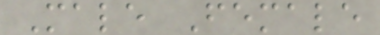Male Female
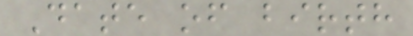Date of birth
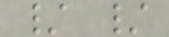/ /
